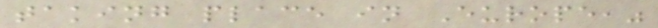taking place in Europe,"
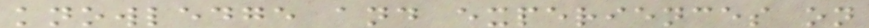knowledge and experiences on
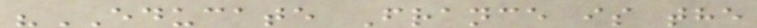"EDUCATE France is the
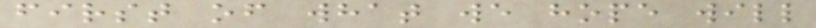first of what we hope will
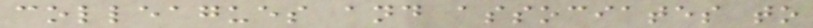colleagues and associates to
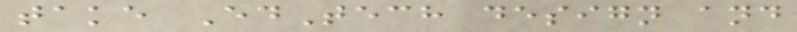take EdTech design and
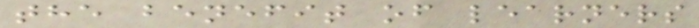the benefit of learners
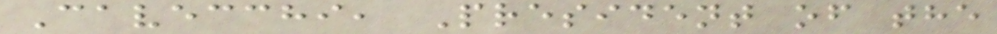Cavecchi, President of the
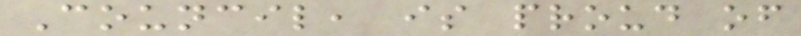Council, is proud of
